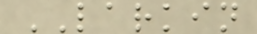LARKIN
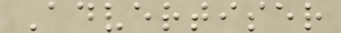Advertiser
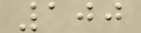100
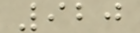920
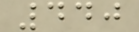440
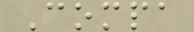Compa
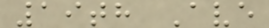19th Ave
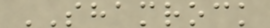SHAMROCK
